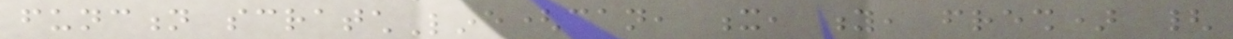function scratchLine(can, x, y, fresh) {
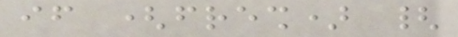if (fresh) {
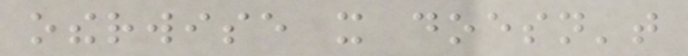otherwise it doesn't
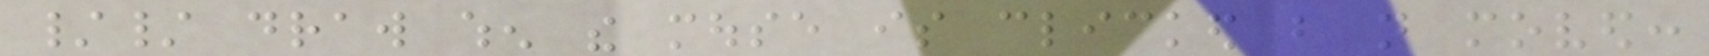// draw when the mouse is clicked but not moved:
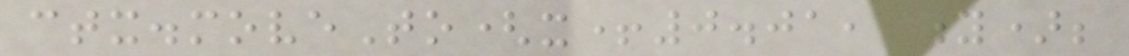ctx.moveTo(x+0.01, y);
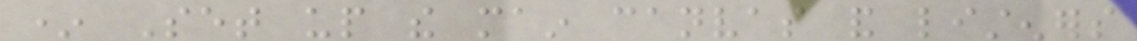* Set up the main canvas and listeners
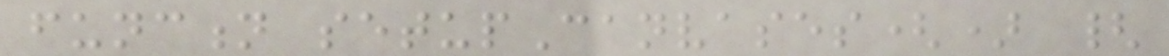function setupCanvases() {
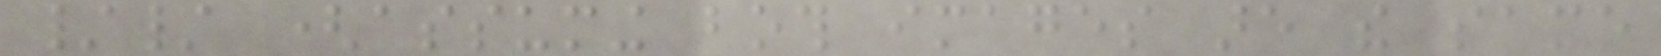// (assuming both images are the same
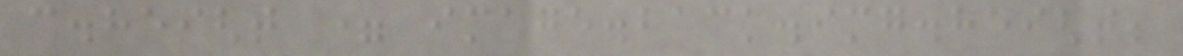c.height = image.back.img.height;
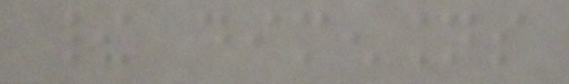their dimensions
